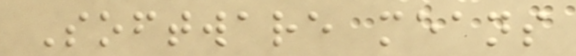Software means
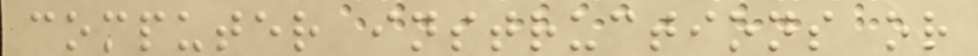computer instructions or
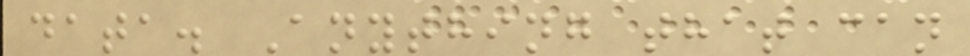data. Anything that can
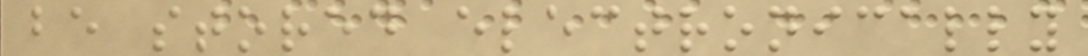be stored electronically
